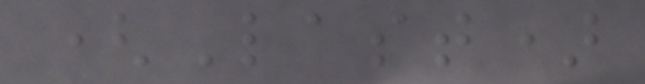(Last)
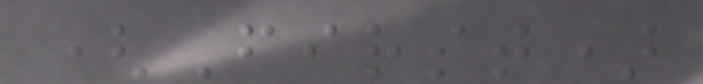(First)
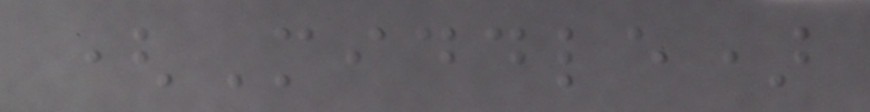(Middle)
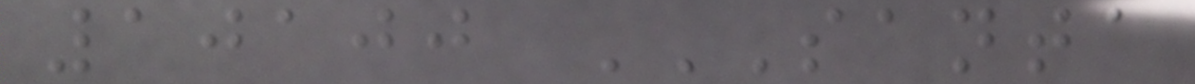10100 SANTA
